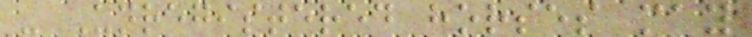- Unregistered horses may
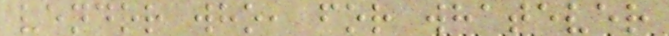vendor who, for whatever
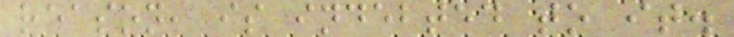reason, is indebted to it.
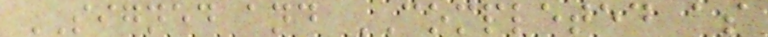SIGNED and COMPLETED as
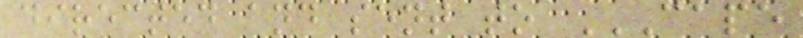directed and sent to CAPE
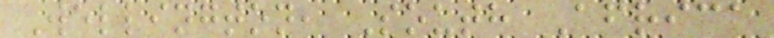Wellington, South Africa
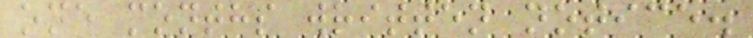one months written notice.
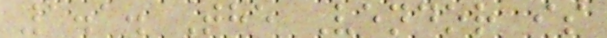1.1. The Vendor is
